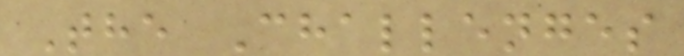The Challenges
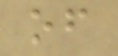of
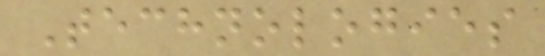Technologies
